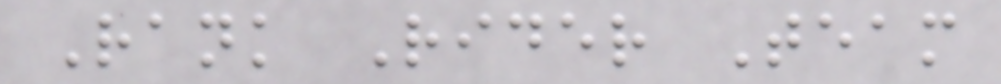Rank Rider Team
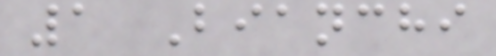1 Bianchi
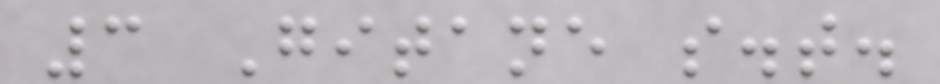3 Gitane s.t.
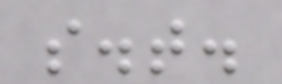s.t.
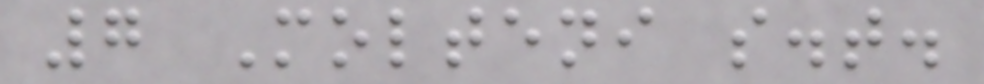7 Molteni s.t.
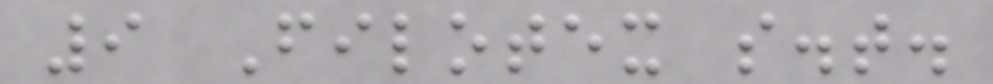9 Filotex s.t.
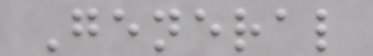General
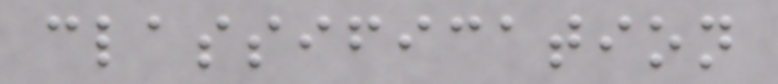classification
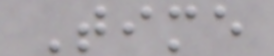Time
